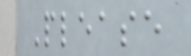Please
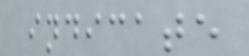indicate
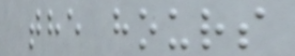the hours
